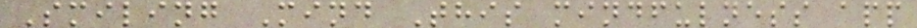Smiling Mind This mindfulness app
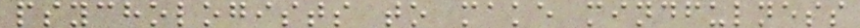psychologists to make mindfulness
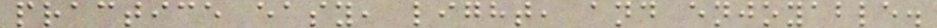practice easy, light, and enjoyable.
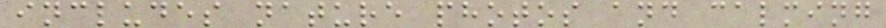includes nature photos and calming
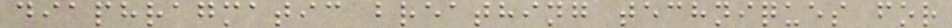diaphragmatic breathing techniques for
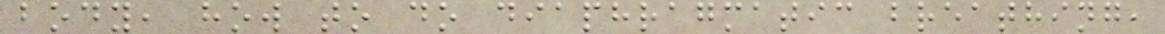body, how to do diaphragmatic breathing,
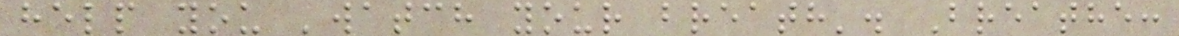help you 'watch your breath'. Breathe:
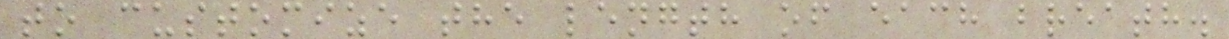to customize the length of each breath.
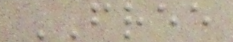FREE
